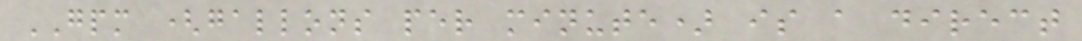GPM (gallons per minute) is a direct
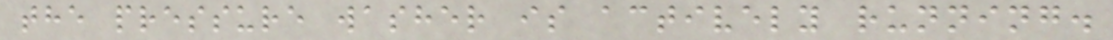the pressure washer is actively running.
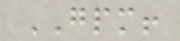GPM!
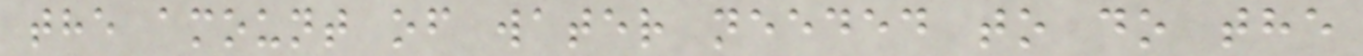the amount of water needed to do the
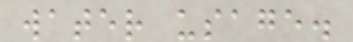water usage.
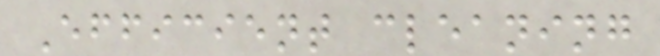Efficient cleaning
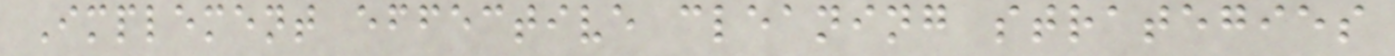Implement effective cleaning strategies
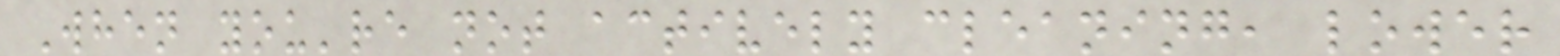When you're not actively cleaning, lower
